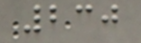230
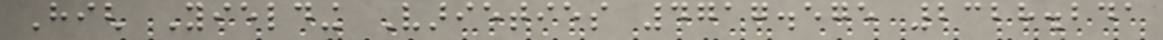High Yielding Varieties 4717.575 2328.241
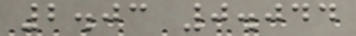2.03 0.044
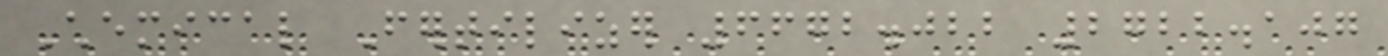Chemical Fertilizer 6672.022 2722.107
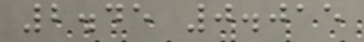2.45 0.015
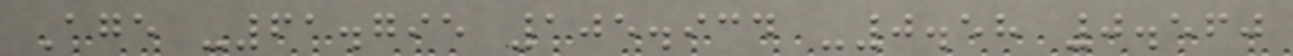Age -61.795 105.934 -0.58 0.560
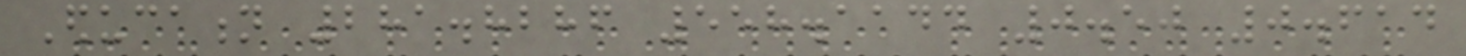Education 281.8286 558.1144 0.50 0.614
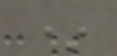*
